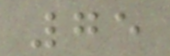75
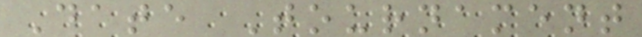Date Tournament
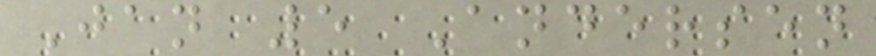Jan 5 Andersen
